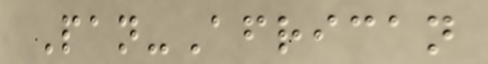Pan-African
